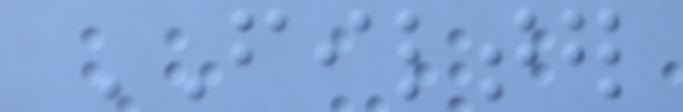FILTER
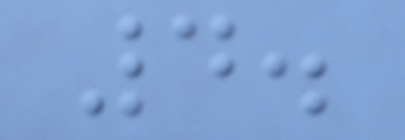4.
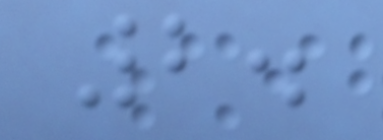2.
